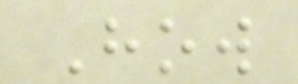How
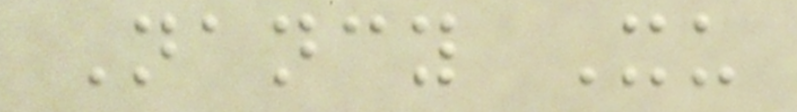Nancy Xu
